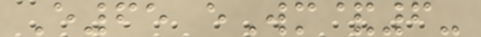E65 eWm&6-
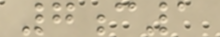7c1
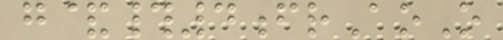g&#4frAoO
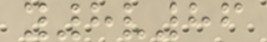y8v86
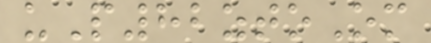uP82ztoOm
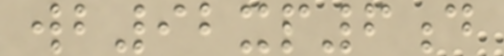wb92xp6d
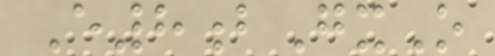E8bGxO
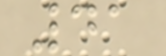41
